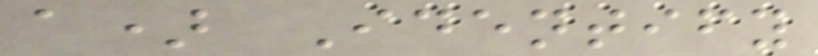a) Identify
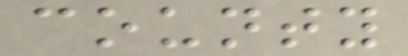county
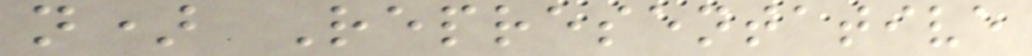n) Representative
